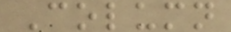Column
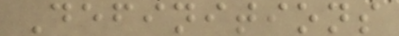Definitions
